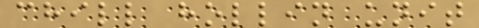chill hollin unit
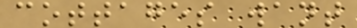cottages want
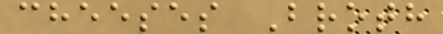cheeses Broth
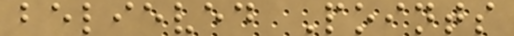believed Points
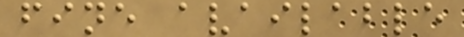fine available
